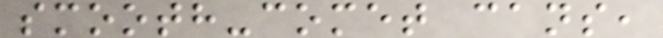smooth-comet cans,
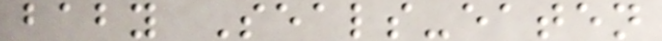baby Seals-eaten
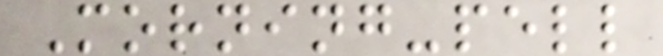Morning-pell
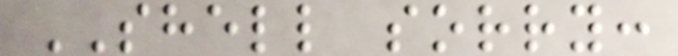SHELL sorry:
